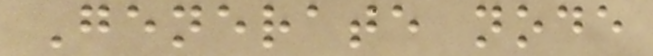Generate node
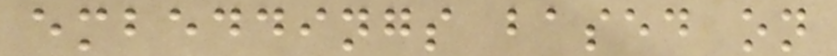embeddings based on
